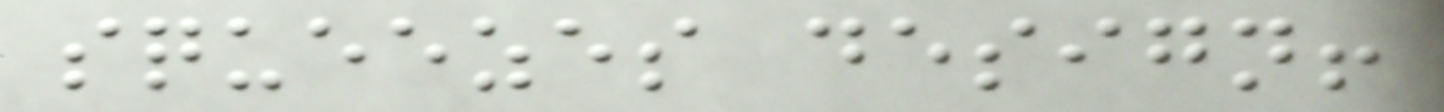squeezes design!
